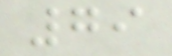79
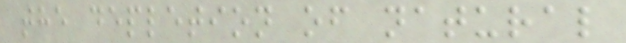the depletion of natural
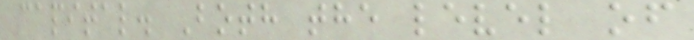capital. Both the level of
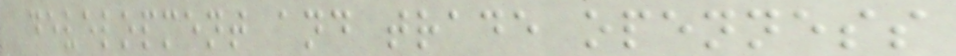development and trade openness
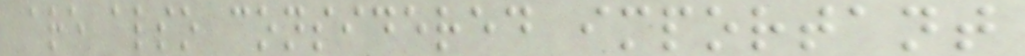are also considered important
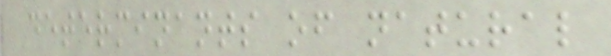determinants of natural
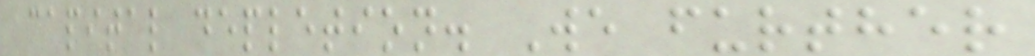capital depletion. We further
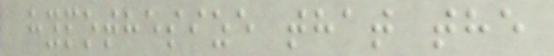hypothesize that the
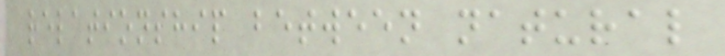relationship between natural
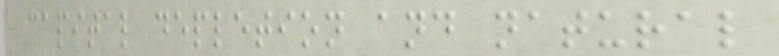capital depletion and natural
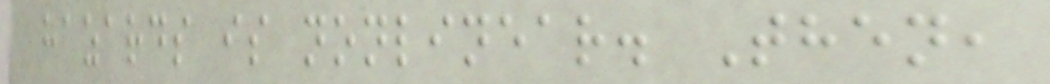hazards is nonlinear. Then,
